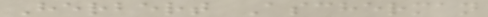Herbert Ascherman
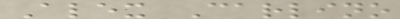Alex Carlino
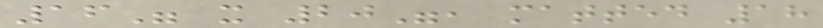16" x 20", matted 18
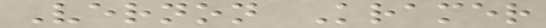Vernon Kramer
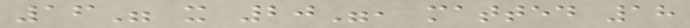16" x 20", matted 18
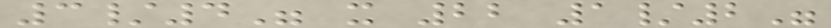3/4" x 22 1/2"
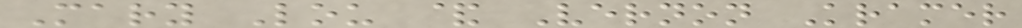Mary Lou & Vernon Kramer
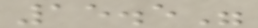15.5"
